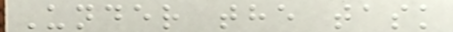Under the task
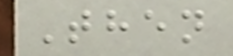Then
